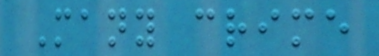Many crime
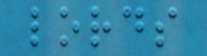lords
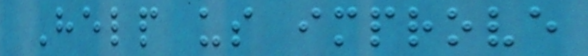Help us improve
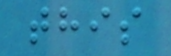this
